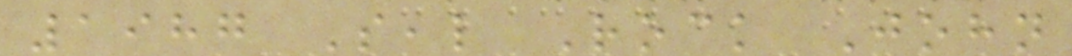1987 Seal Rock John
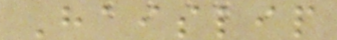Haislip
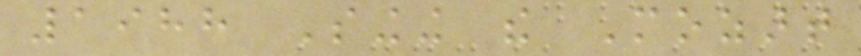1988 Singing the Mozart
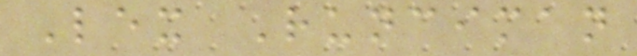Lex Runciman
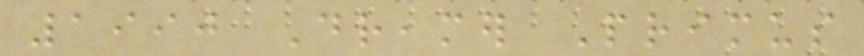1990 Dreamer Primus
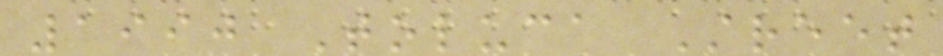1990 Toluca Street
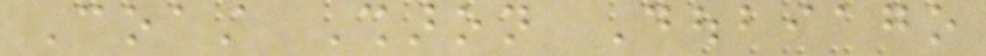Coast Sharon Doubiago
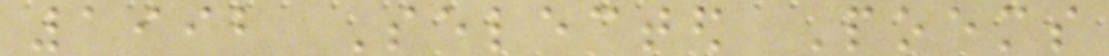1992 Selected Poems
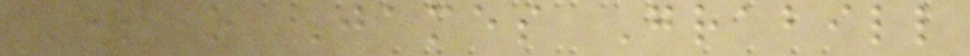Someone James Grabill
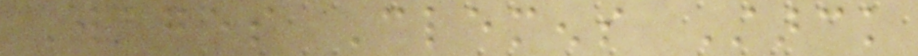Wages Clemens Starck
